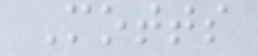Motts
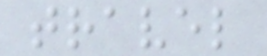travel
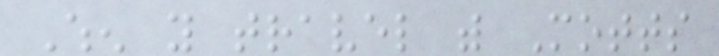When you travel with Motts
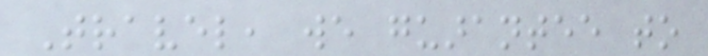Travel, we guarantee to
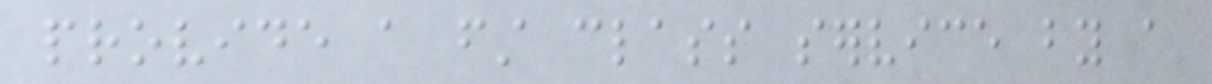provide a first class service by a
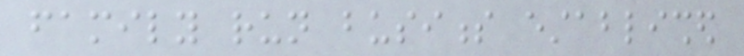family run business established
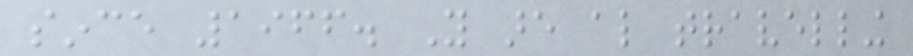since 1966. You are also travelling
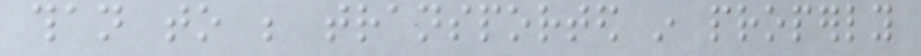than to be transported in properly
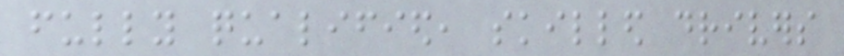fully qualified, skilled drivers
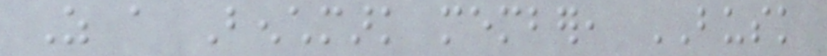As a Benchmark member, BUSK
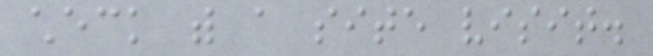check with a site visit.
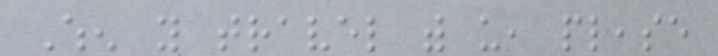When you travel with us, please
